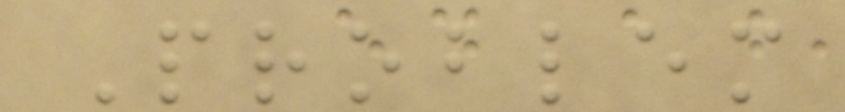Problem
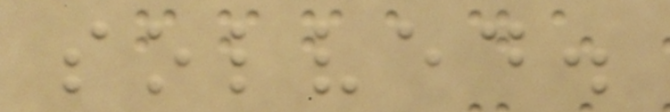solved.
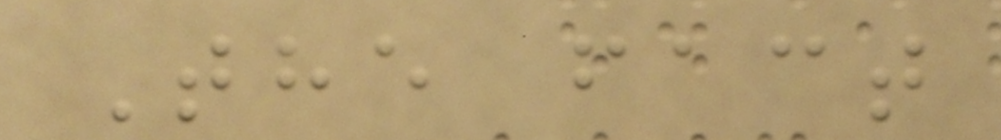The fact
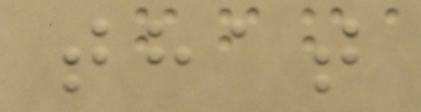that
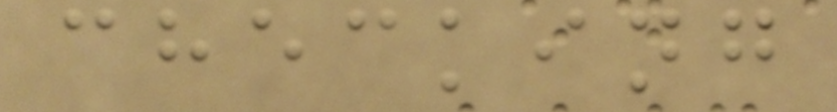checking
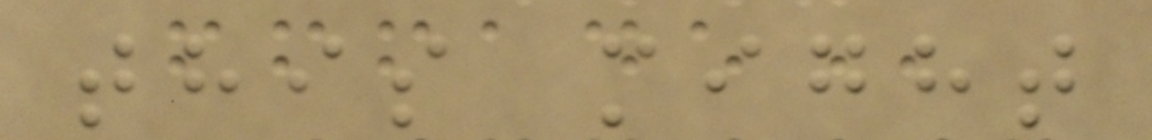this might
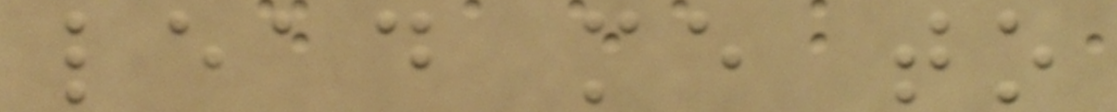lead me to
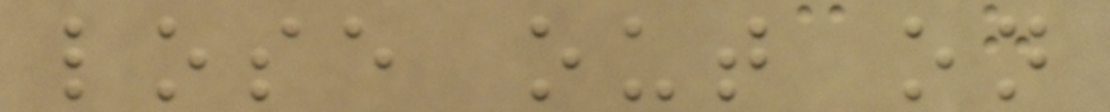lose out on
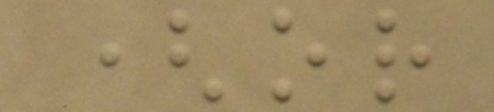(or
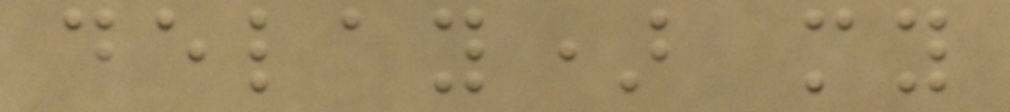delay) my
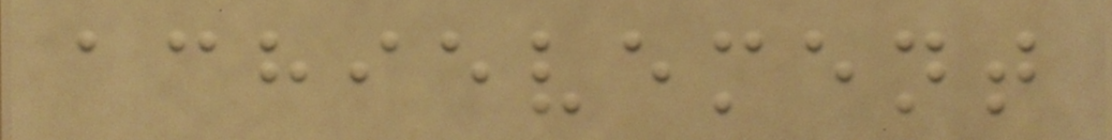achievement
